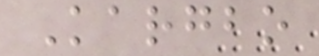Kargbo
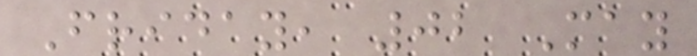Friday, 02 May
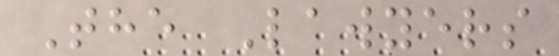The Lawyers
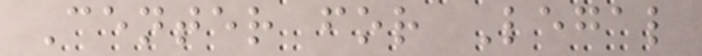Center for Legal
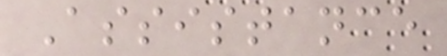Assistance
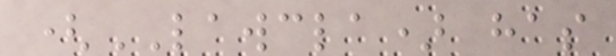(LAWCLA) has
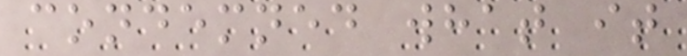condemned what it
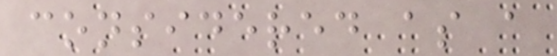considered as a
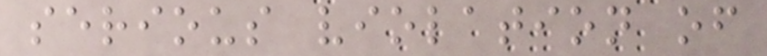serious violation of
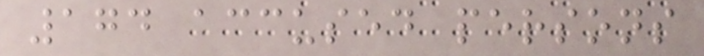174 accused persons
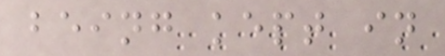being kept in
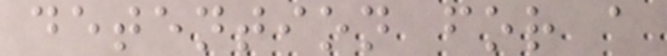detention for a
